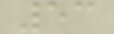53
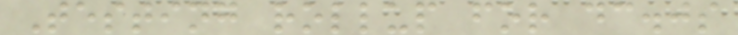Testing rollup for dc.js
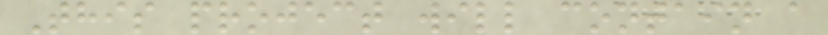This project will contain a
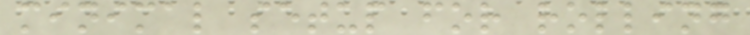minimal setup for rolling
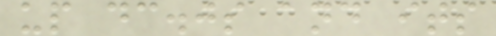up dc.js and its
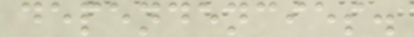dependencies.
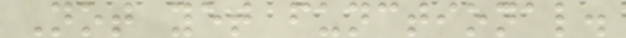Not yet functional.
